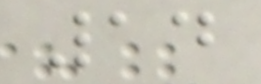14
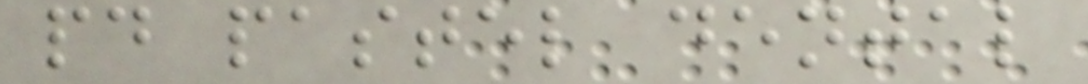pd pastel dental
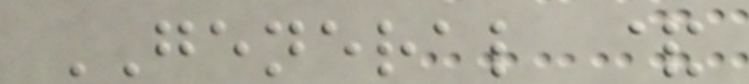GENERAL &
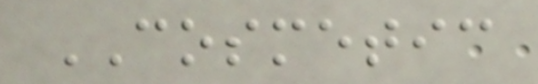COSMETIC
